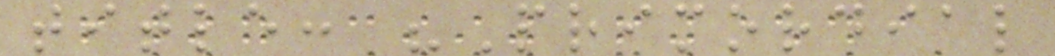title: "Primordial
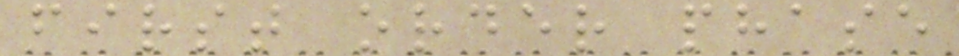first order phase
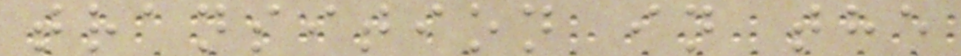transition in the
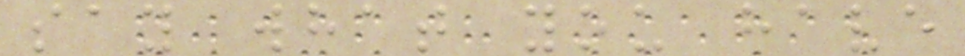say what you have
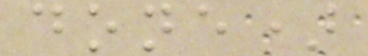done)
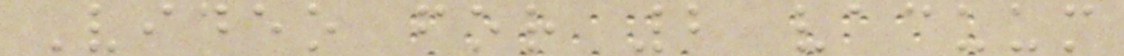Video for 2 vacuum
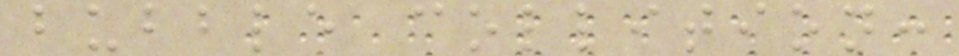bubble collition:
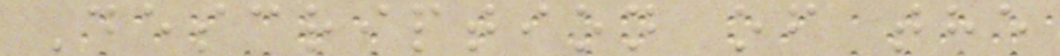Description of the
